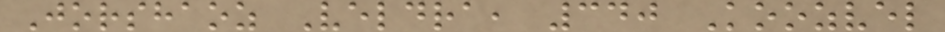Jorshaoz Veldra, 340 Koozvel
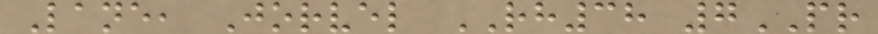Lane, Jorvel RH38 7PR
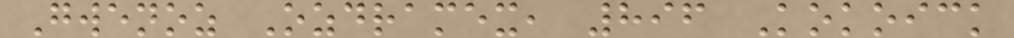Gwenoz Ozdramex, 896 Kokoick
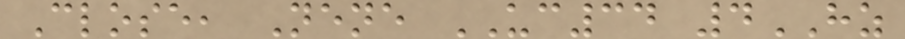Close, Nene UC34 4HZ
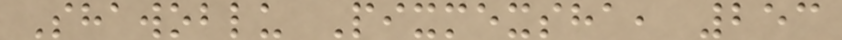Shawoblu Pixmexsha, 253
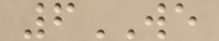6WE
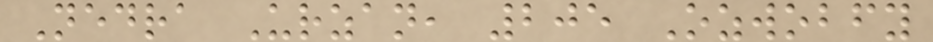Nedra Urzan, 205 Ozwobfy
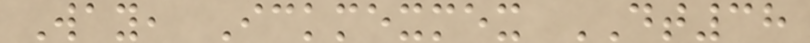Way, Ickmexmex DT38
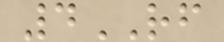4RF
